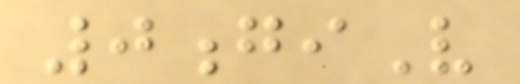0giV
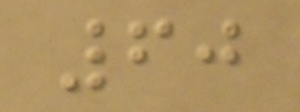60
